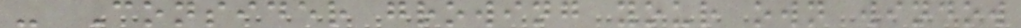- Consider growing your own window
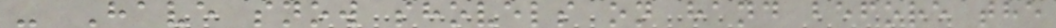- Have snow shovels on hand before the
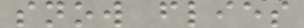snow flies
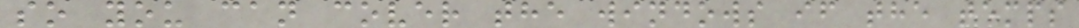so you can cover the windows if the temps
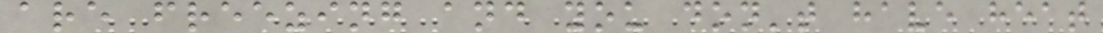are freezing and you don't have heat
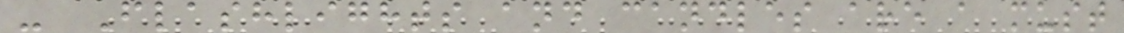- Flashlights and candles are a must
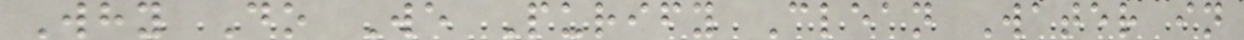Why Do We Purify Clean Water in
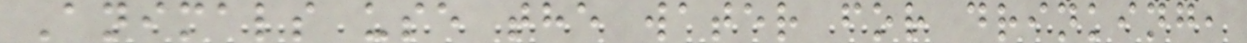Animals use the water for drinking,
